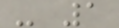- 1
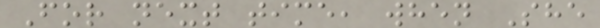For next time, when She
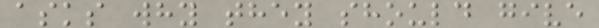asks why they should give
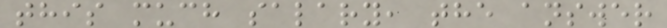this much salary, the answer
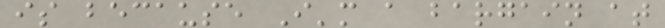is because I'm a bargain at
